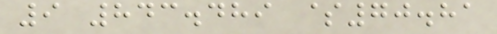9 843.489 $70.81
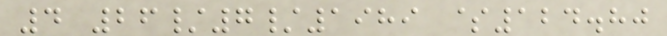4 26/7/1989 $124.80
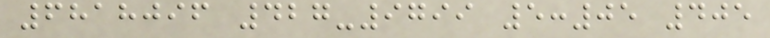6818096 427-9799 5:05 405
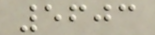5603
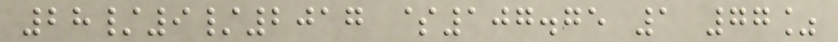28/9/2017 $107.75 1 77%
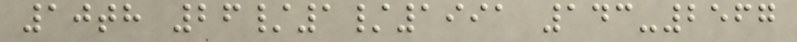10th 26/1/1991 143-2567
